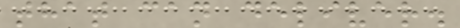that can deliver.
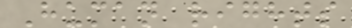Human rights
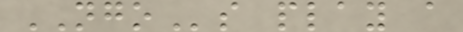NGOs play a
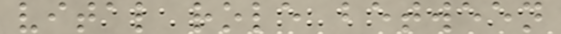vital role between
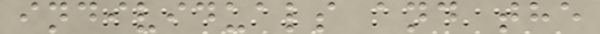individuals and the
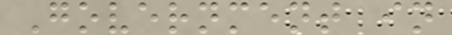Government in
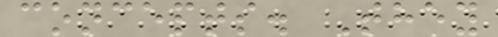concepts. They
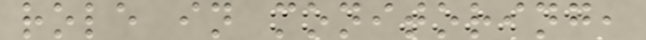role in monitoring,
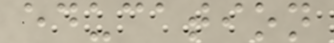education
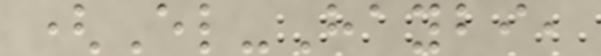(El-Haybi,
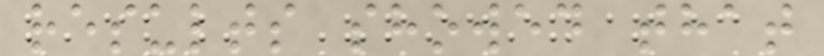results showed that
